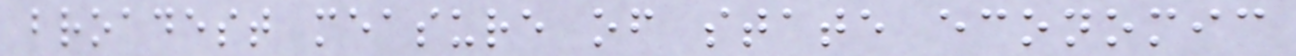broadest measure of state economic
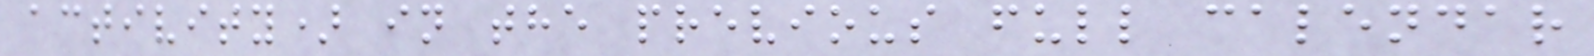activity) in the previous full calendar
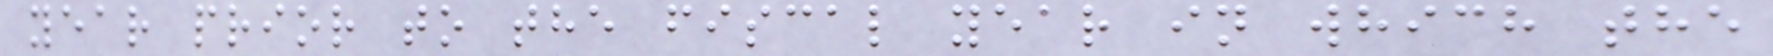year prior to the fiscal year in which the
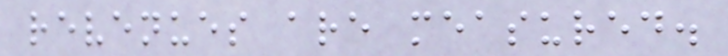revenues are measured.
